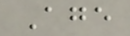Age
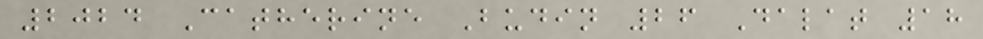2024 Catherine Budin 26 Dalat 18
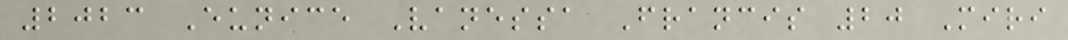2023 Eunice Vanessa Francis 20 Miri
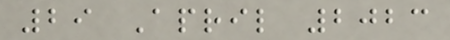29 April 2023
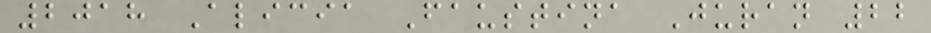2018 Alicia Faustina Juran 22
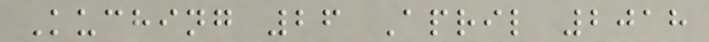Kuching 26 April 2018
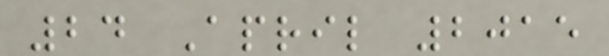24 April 2015
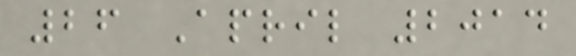26 April 2014
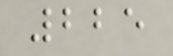225
